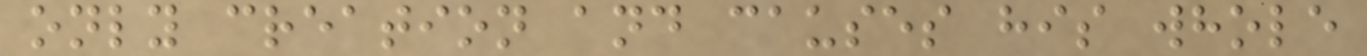only creation and causes his whole
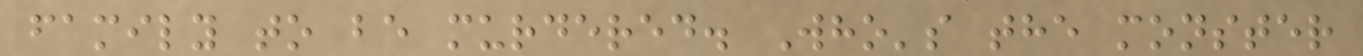family to be murdered. Who's the monster
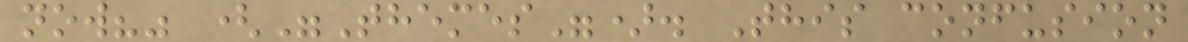now?" ("Themes"). This confusion
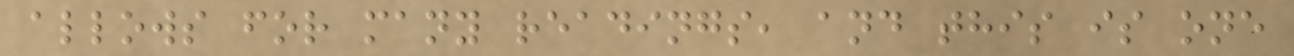allows for many readings, and this is one
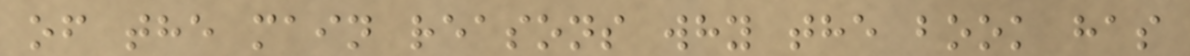of the main reasons why the book has
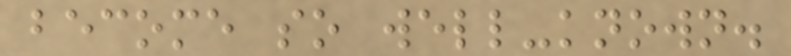become so well-known.
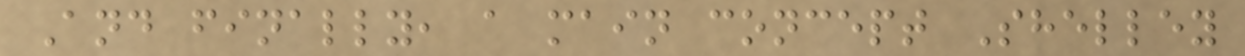And finally, a main concept Shelley
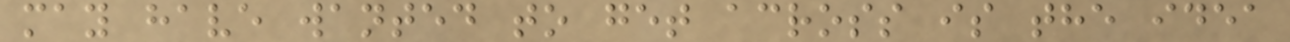may have wanted to get across is the idea
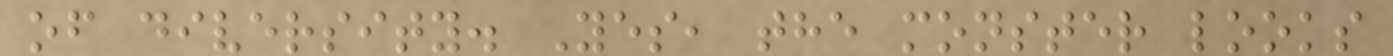of diversity. Yes, the monster looks
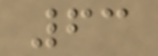63
